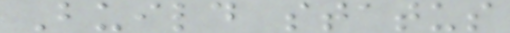Build status
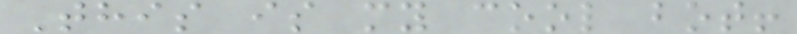This is my cool bot!
